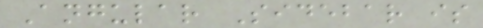Angular Sidebar is
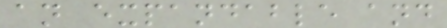an expandable and
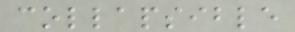collapsible
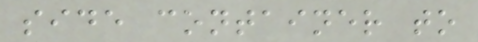side container to
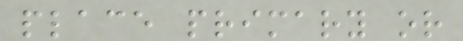place primary or
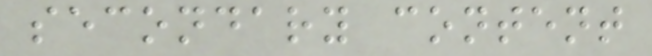secondary content
